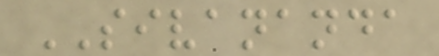SIVANANDA
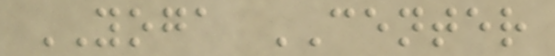YOGA CENTER
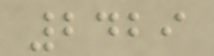2429
